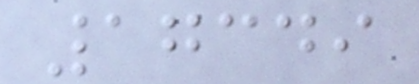17349
